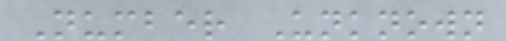Number Unknown
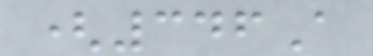(346A
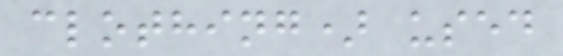clothing) used
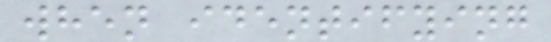when identifying
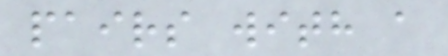pairs with a
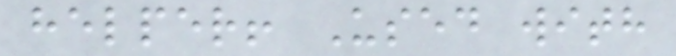helper! Used with
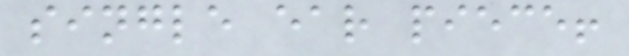single ear piece!
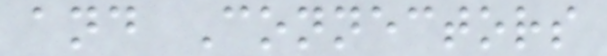and Connectors
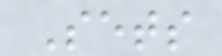Sets
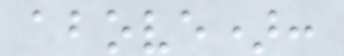above):
